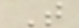T
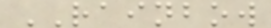RAINBOW
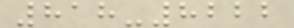818-8222
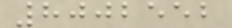8002552
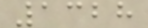1328
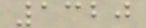1320
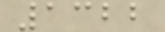1322
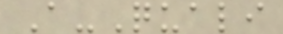A-Quali
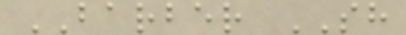BARBER SH
